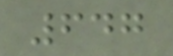647
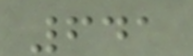641
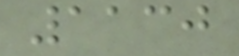1130
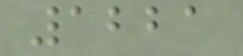1221
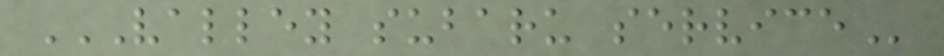VALLEY SUBARU SERVICE
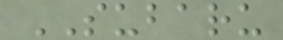SUBARU
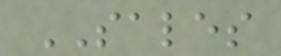SALES
